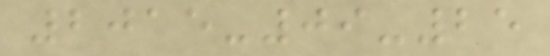2015-09-25
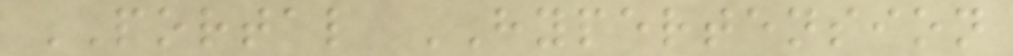PORTAL HYPERTENSION
